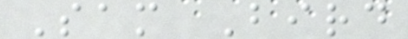Sam Bird
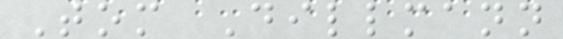Tom Dillmann
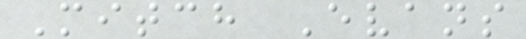Mitch Evans
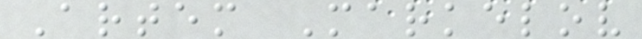Artem Markelov
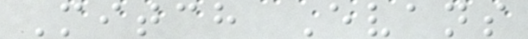Mitch Evans
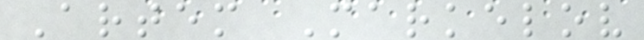Artem Markelov
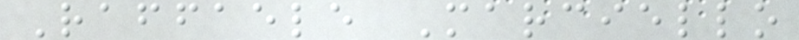Raffaele Marciello
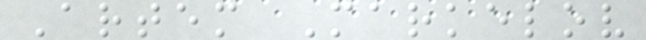Artem Markelov
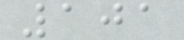101
